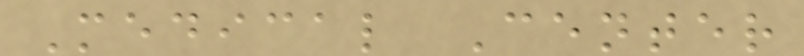Medical Center
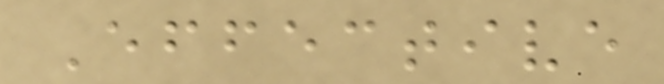Effective
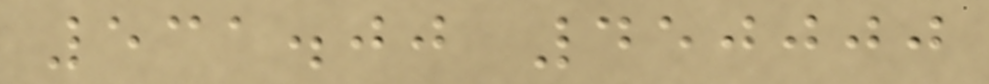531.00 450000
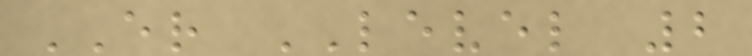ER LEVEL 2
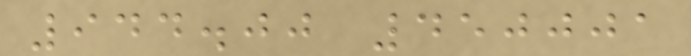944.00 450001
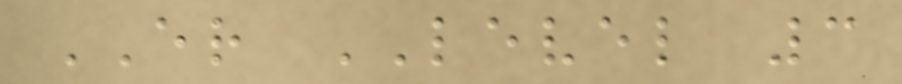ER LEVEL 3
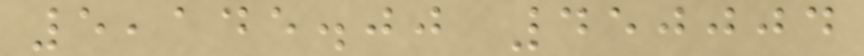5,145.00 450004
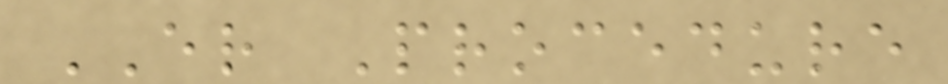ER Procedure
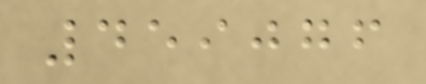459076
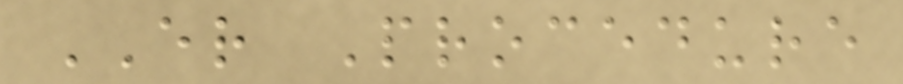ER Procedure
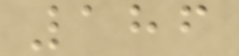186
